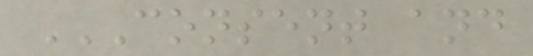CONSENT AND
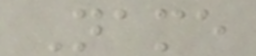Name
